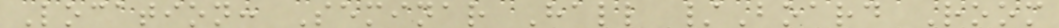Location: Seminar Hall /Board Room
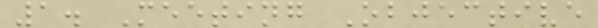1. Meeting Objective
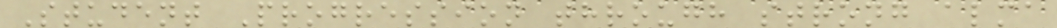Student Progression through strong alma
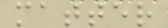matter
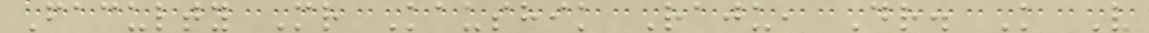Faculty Mr Kaushik Raju, Dr. K V
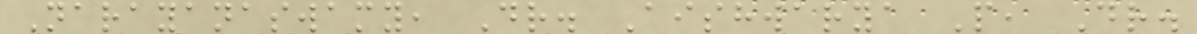Narayanaswamy, Dr. Aishwarya P, Dr.
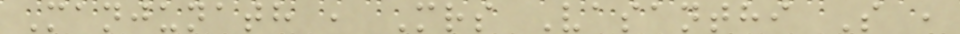Manjunath , Mrs Vasanthi S ,
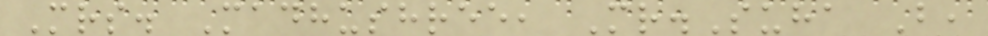Mrs. Madhushree, Mr.Suha B,
